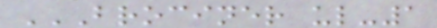BROCINER UL-1
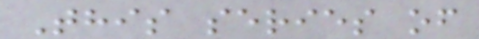This series of
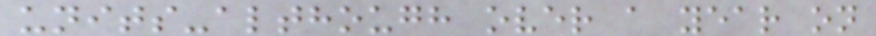units-although over a year on
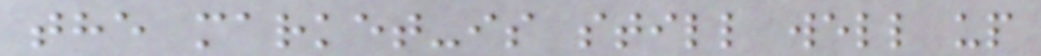the market-is still well up
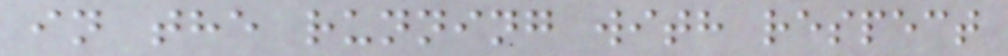in the running with respect
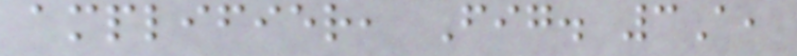amplifier, Fig. 3A,
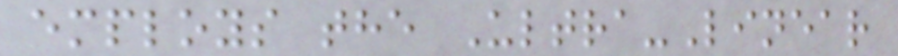employs the Ultra-Linear
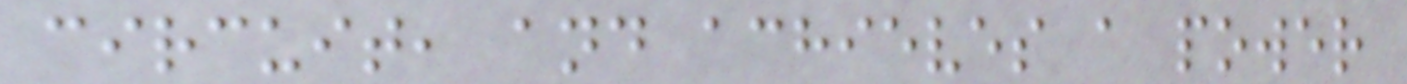circuit, and achieves a power
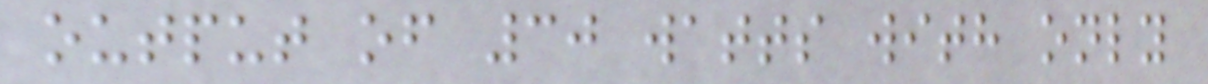output of 30 watts with only
